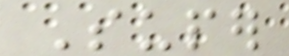Super
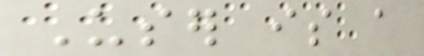User is a
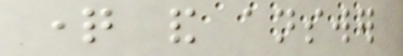question and answer
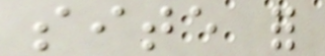site for
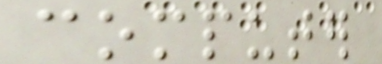computer
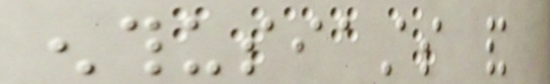enthusiasts and
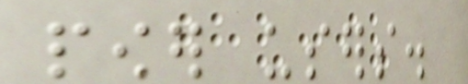power users.
